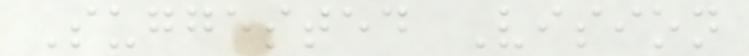Suggested Vision
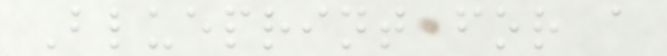Blueprint for a
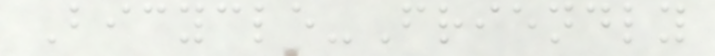Bicycle-Friendly
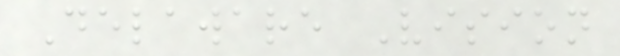Delaware Vision
